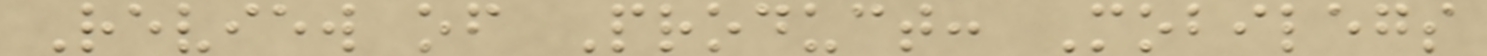Review of Product: Mobilegs
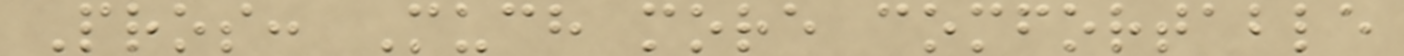Pros: Much more comfortable
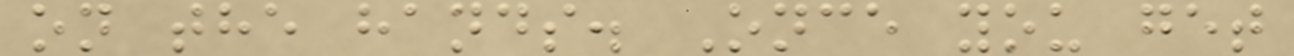on the hands. Once you get
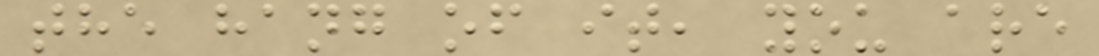the hang of it, you are
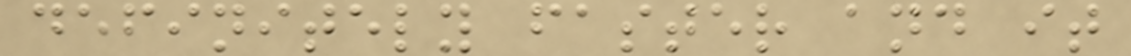definitely faster and it
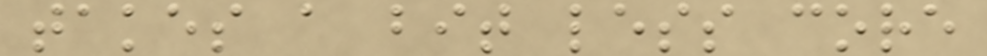takes a bit less core
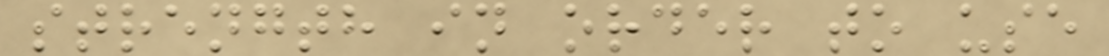strength in order to use
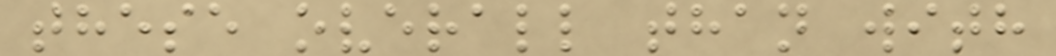these overall than with
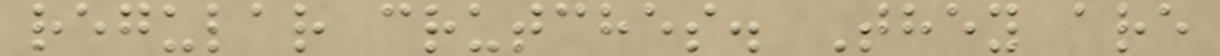regular crutches. They are
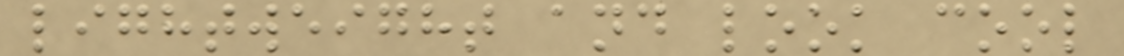lightweight and look cool
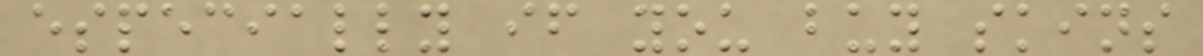especially if you buy skins
